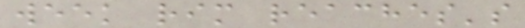week rim reaches's
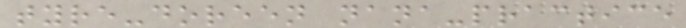tyre-doreen nana-practice
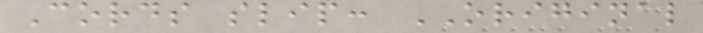Cords slip: ORIGINAL
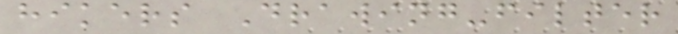hikers Drawing-filter
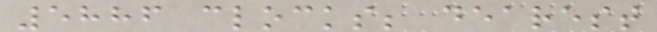5886 clocks; dearest
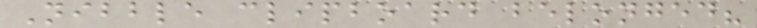Nibble clipboard belonged?
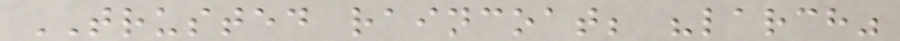TRUSTED raincoat; "larch"
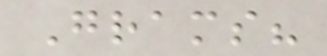Grams?
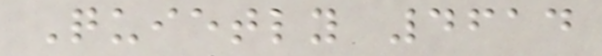Quietly 4614
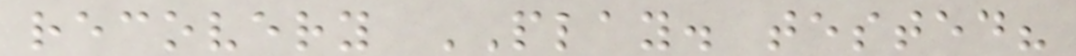recovery PLAY. tested?
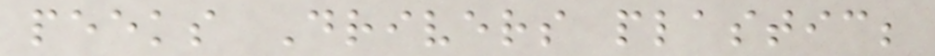peeks Drivers plastic;
